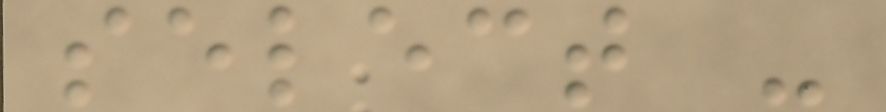select -
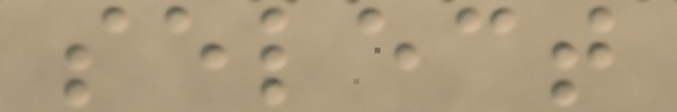select
